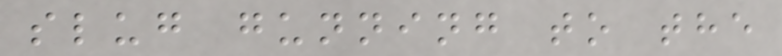slug gunning to the
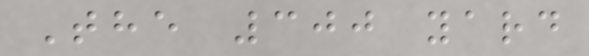The 300 yard
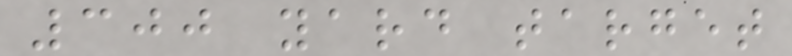300 yard target
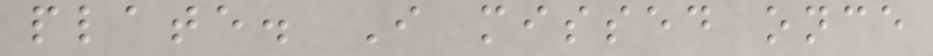plate. I missed once
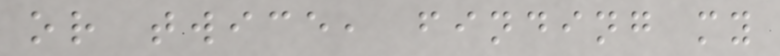or twice, finding my
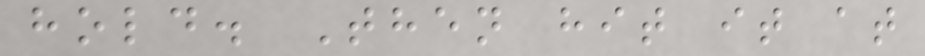hold. Then hit it at
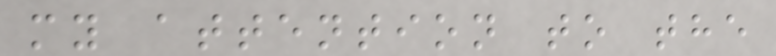my attention to the
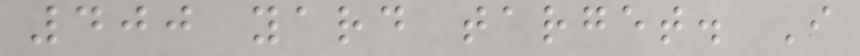400 yard target. I
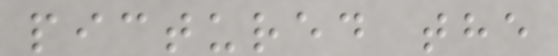pictured the
